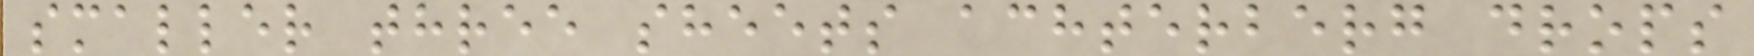smaller three sheets achterberg drops
